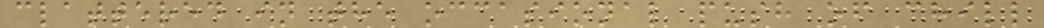clattered in the occasional push of chill
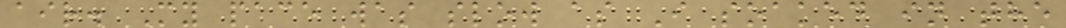air. My pace was slow as I soaked in the
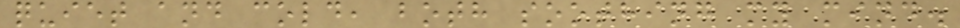quiet and cold, both soothing my mind.
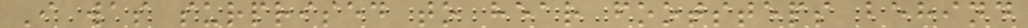I was surprised to hear footsteps behind
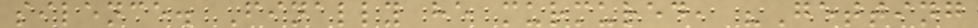silence. Finally he murmured, "Getting
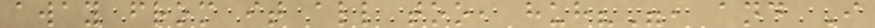away from it all too, huh?", and I
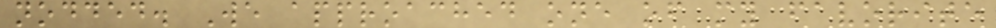nodded. We approached one of my favorite
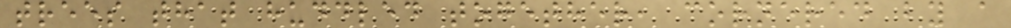trees that huddled together, cornered by a
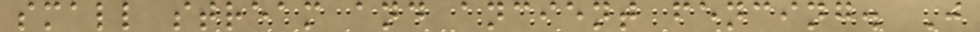small stream and ancient fencing. J
